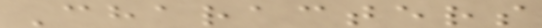Characters
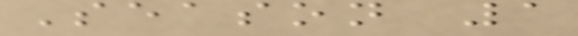Season 1
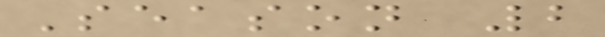Season 2
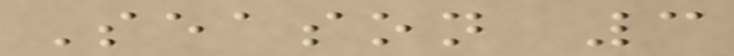Season 3
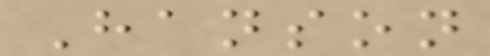Hanson
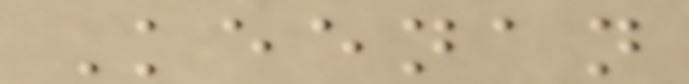Keenan
